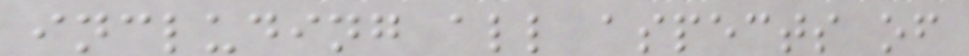including all aspects of
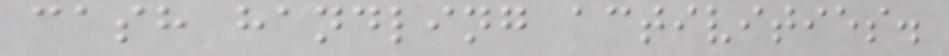cash handling activities.
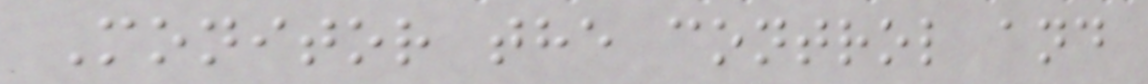Monitor the control and
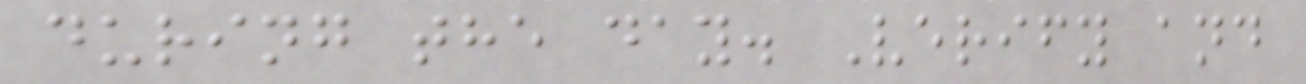during the day. Verify and
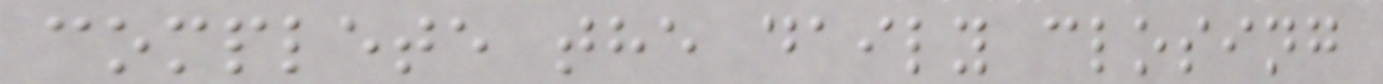complete the daily closing
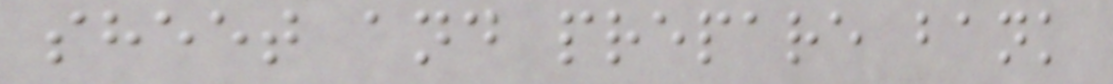sheet and prepare bank
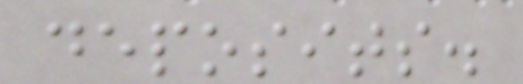deposits.
